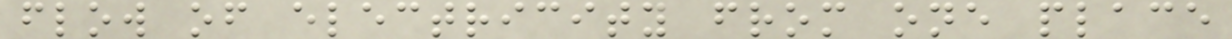flow of electricity from one place
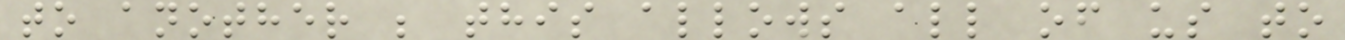to another ; this allows all of us to
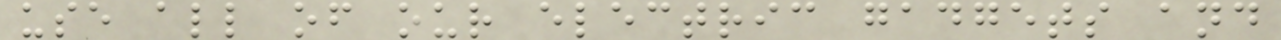use all of our electric gadgets and
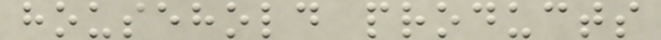household products
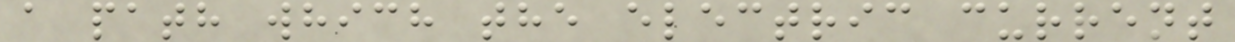a path which the electric current
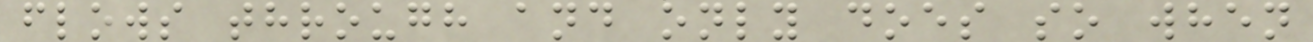flows through and only does so when
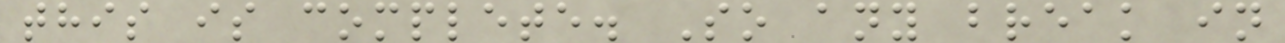this is complete. So any break in
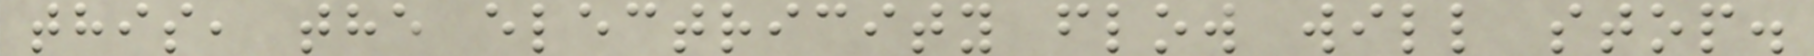this, the electricity flow will stop.
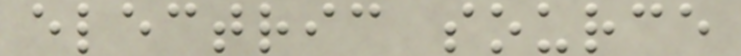electric source
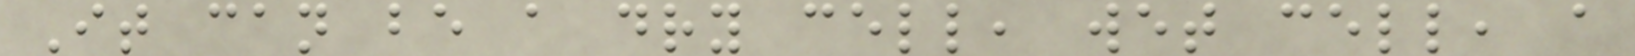It can be a dry cell, wet cell, a
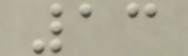13
